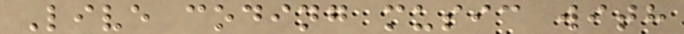Live coding music with
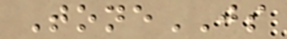ToneJS
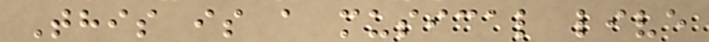This is a musical live
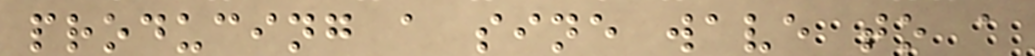producing a sine wave to a
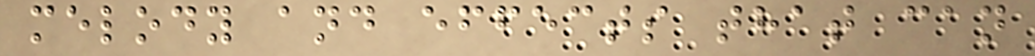melody and effects that can
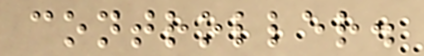controller.
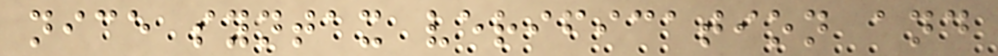nice syntax verification and
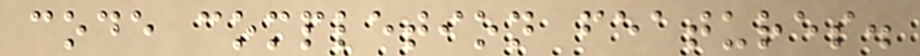code completion features.
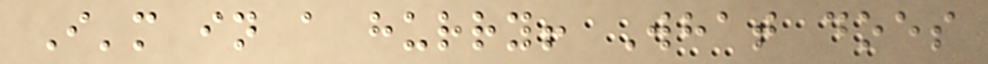I'm in a hurry! What does
